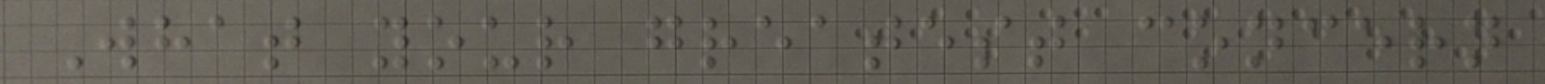What your greatest concern
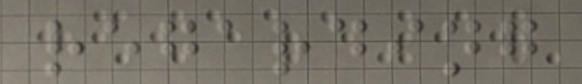regarding
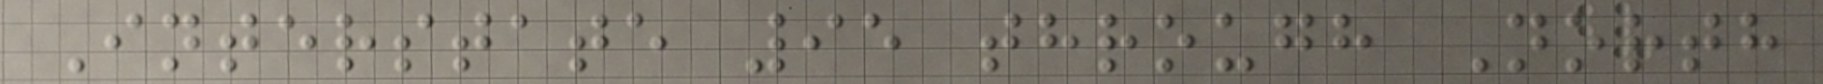Interstate 95 through North
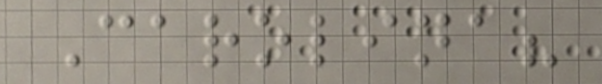Carolina?
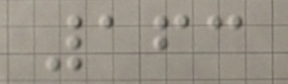163
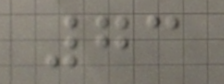73
